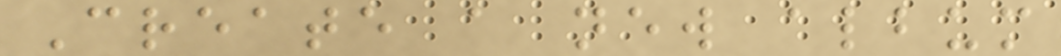Create a new album
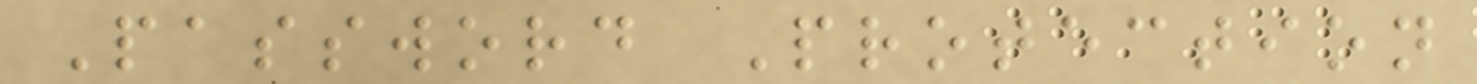Password Protection
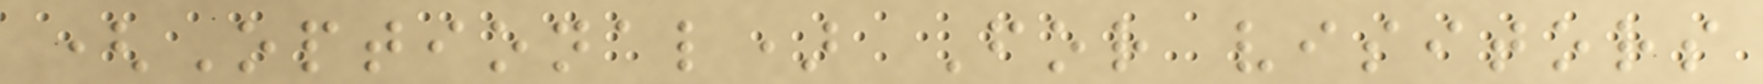(Optional) For visitors
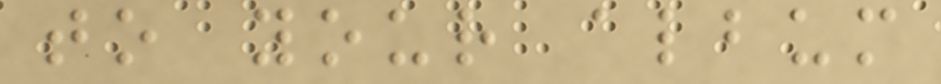to your album
